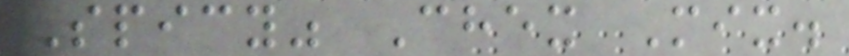Spicy" Chex Mix.
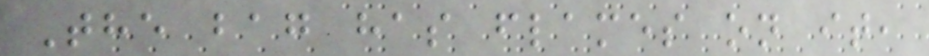The bag has flames on it,
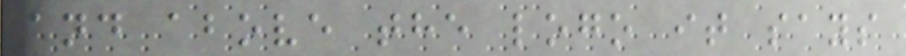and above the logo it says
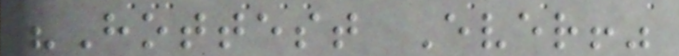"Hottest Ever!"
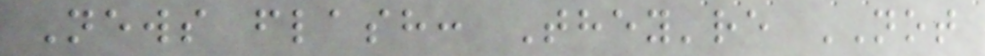News flash: They're NOT
